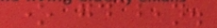one good bean.
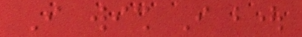I wish I bought
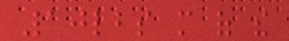10lbs more of the
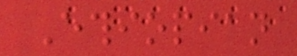Ethiopian
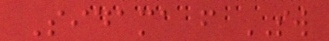Sidama from SW
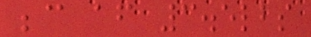because after 3.5lbs
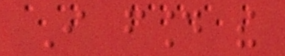I found the
